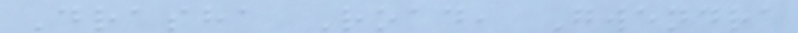Drasha Road, Gwendra
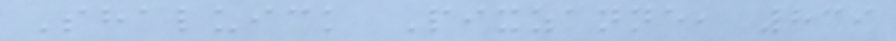Shaluick Pixzanne, 839
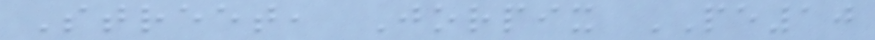Street, Jorpix PE10
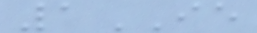1IE
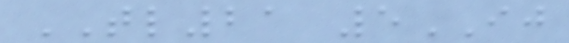TL21 5IJ
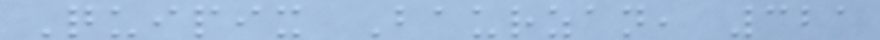Quipix Baurzan, 321
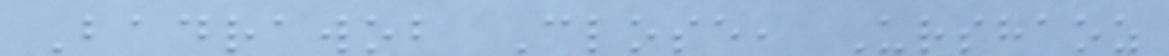Badrawob Close, Urshaoz
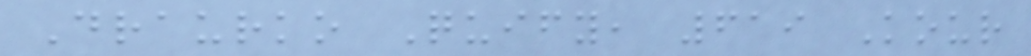Draurko Quify, 619 Kour
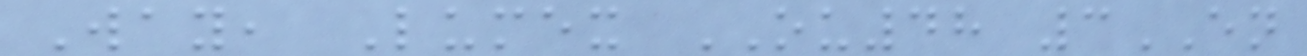Way, Lumex OU48 3EN
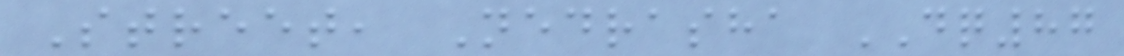Street, Nedrasha DQ87
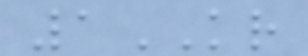1KR
